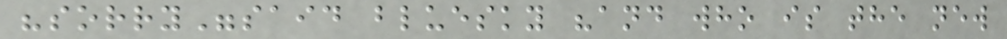"sorry"said bluesky "and who is the new
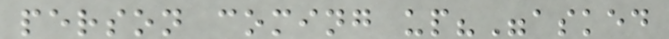person coming up?"asked
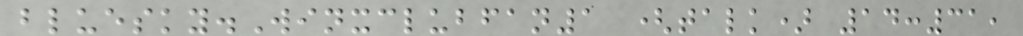bluesky.Winxclubfan1 (talk) 14:31,
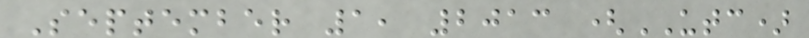September 1, 2013 (UTC)
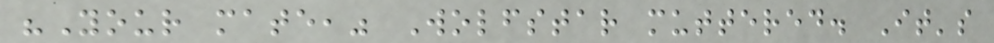"Your mate," Wolfstar muttered. It's
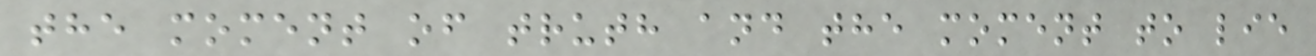the moment of truth and the moment to lie
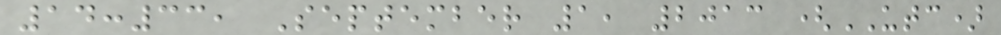14:33, September 1, 2013 (UTC)
